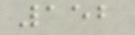152
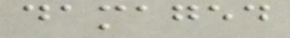damaged
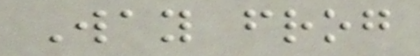Way frog
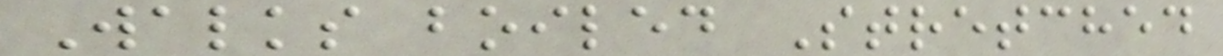Walks boiled Stretched
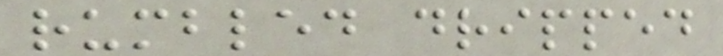rumbled dripped
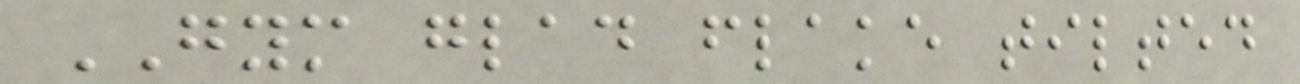GYM glad flake tilted
